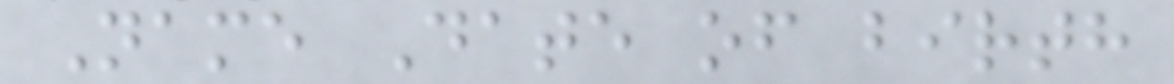Name Date of birth
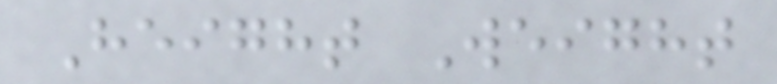Height Weight
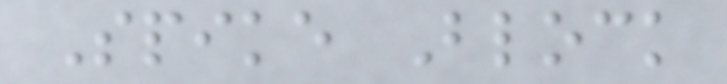Spike Block
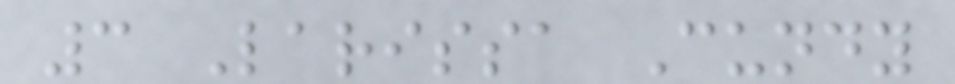3 Larissa Cundy
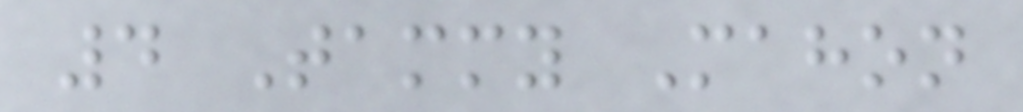4 Tammy Mahon
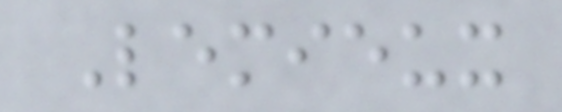Lemieux
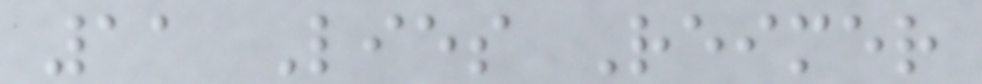11 Lies Reimer
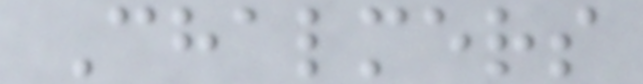Chalmers
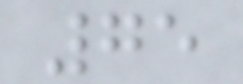75
